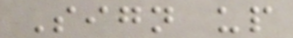Sign up
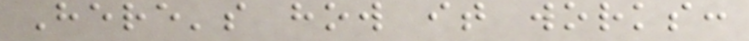Here's how it works:
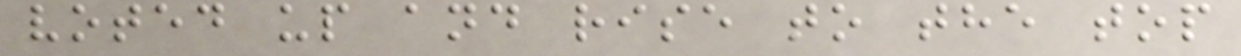voted up and rise to the top
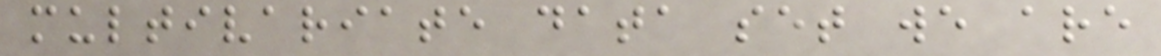multivariate data set we are
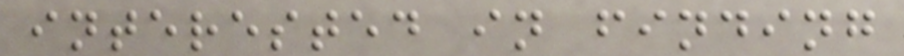interested in finding
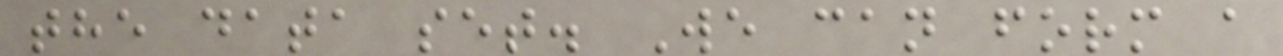the data set. We can form a
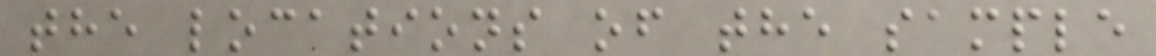the locations of the sample
